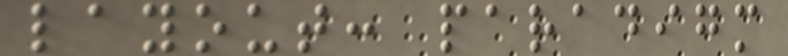layout: paradigm
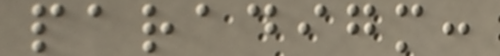paradigm:
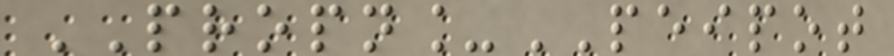PROPN_PEIPOT
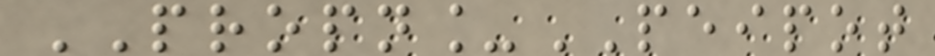PROPN_PEIPOT
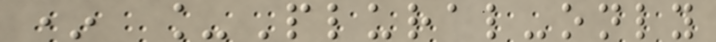* _Plural-only
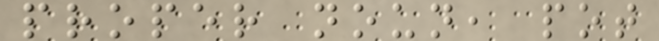proper noun, pot
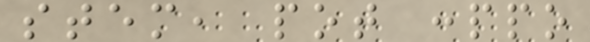stem, pot :ppo
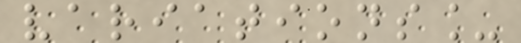variations_
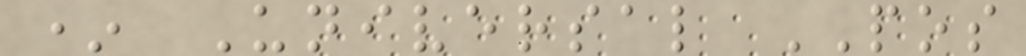* Universal POS
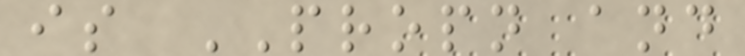is PROPN and
